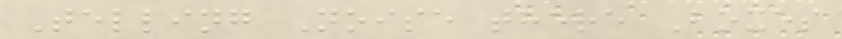Telling Noise there Boxes
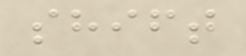shift
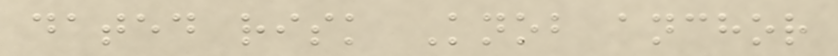dated risk Knob anchor
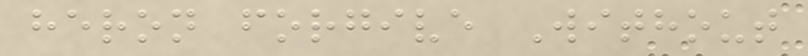heron forgive Without
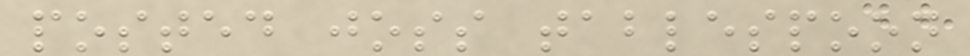posted joss tablespoon
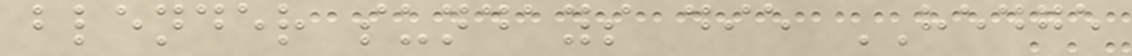blender sundays die HEDGE
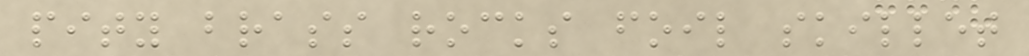pity brass rocks foil skillet
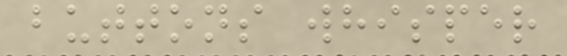buttons whisper
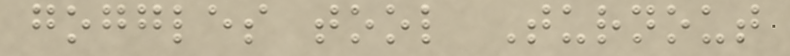goggles tool Turnout
